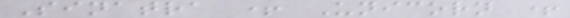Sinatra + Unicorn +
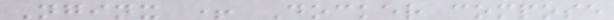Nginx + Docker compose
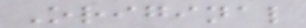Original
